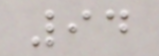94
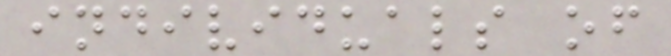individuals of
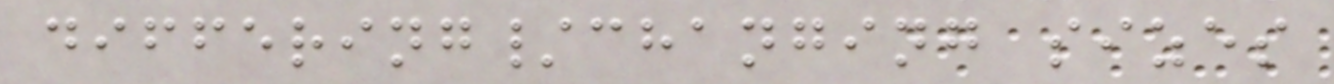differing/changing sizes
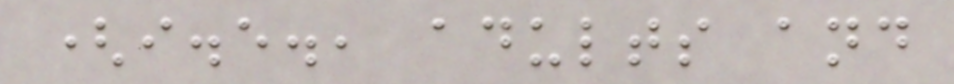(i.e., adults and
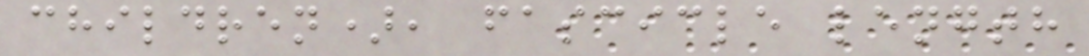children), fascicle length
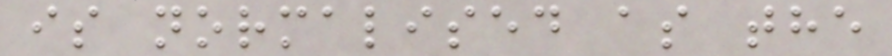is normalised as the
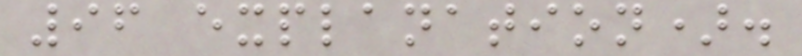96 explanation).
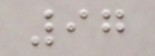97
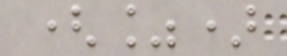(%)
